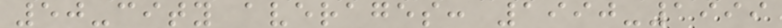50-city averages: 1990-1999
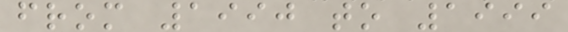from 1990 to 1999
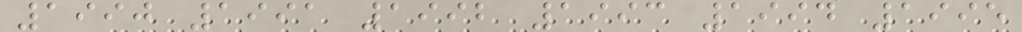1990 1991 1992 1993 1994 1995
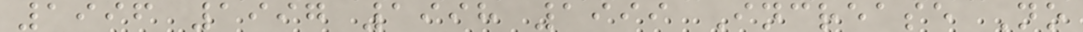1996 1997 1998 1999 Increase No
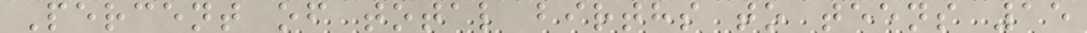Percent of total births to teens 15
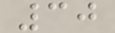30
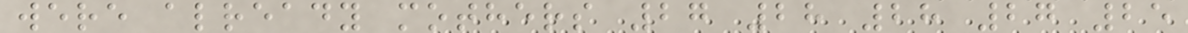were already mothers 27 28 28 27 25
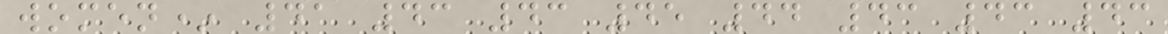women* 41 43 43 45 44 43 43 43
